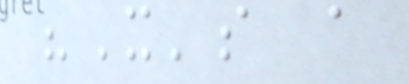"It's a
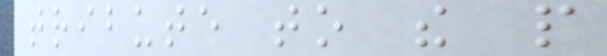tribute to the people
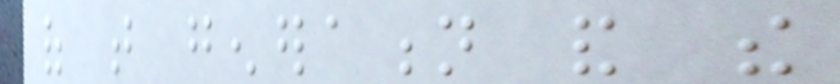of that generation and the
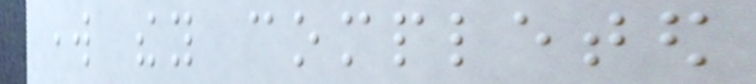work they completed
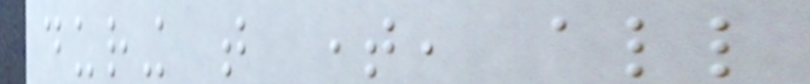during that time, all
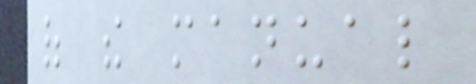of the manual
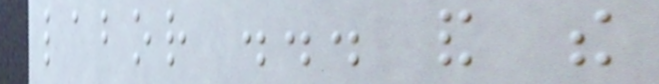labor ... and the
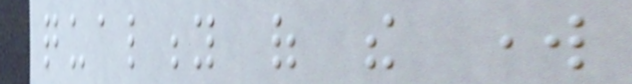quality of the work
